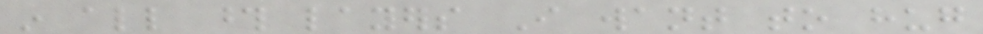in all those layers I want to hug
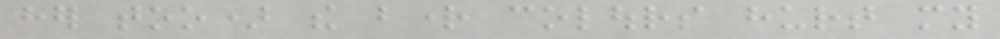her too) the bright colours hurt my
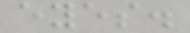eyes.
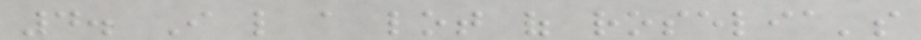4. I like a lot of roselia's
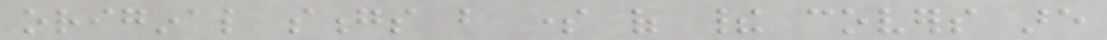original songs but some of their covers are
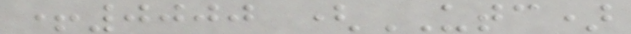+0000 (UTC)
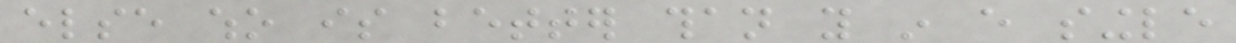else who is better than you in every single
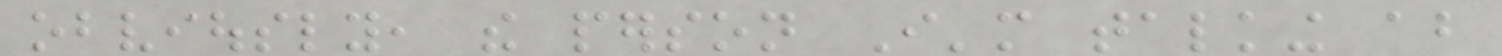obviously, the person I'm talking about
